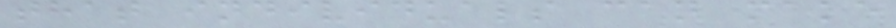that individuals can make
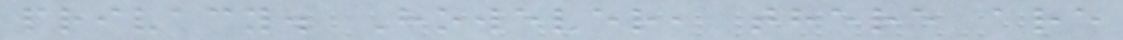privacy. However, there are
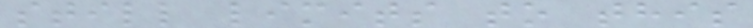still limits to this
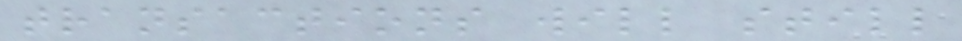transactions will still
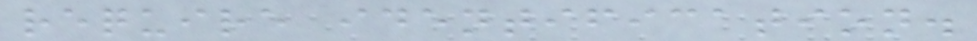require identification.
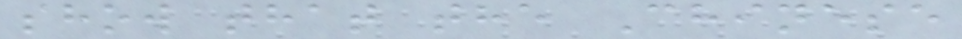show that the Chinese
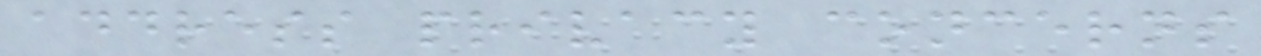address privacy concerns
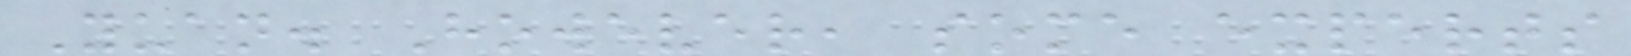Yuan. However, some experts
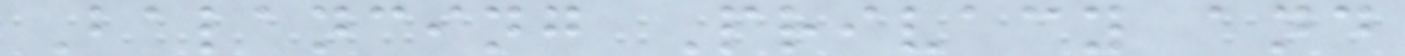Balancing Privacy and
